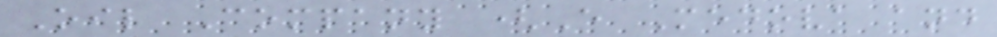Oil Company (E Medova and
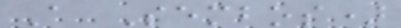A Sembos)
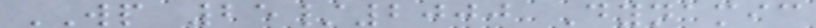WP 25/2000 Dynamic
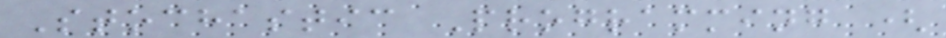Stochastic Programming (
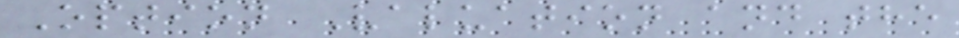Option Valuation and the
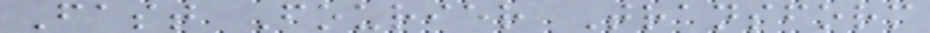Fast Fourier Transform
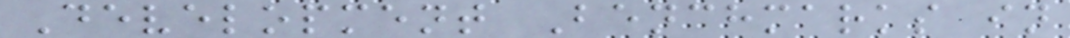Development Benchmarks in
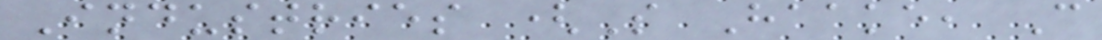Industries (S Haake, C
